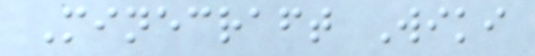Minecraft Wiki
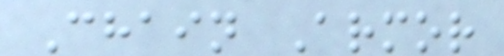Chain Armor
